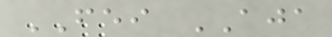FEI AJA
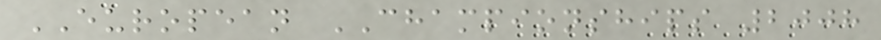EUROPEAN CHAMPIONSHIPS 2008
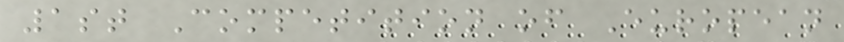1st Competition of European
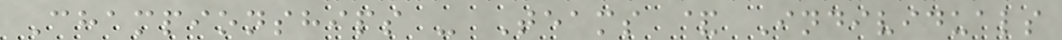Championships - Teams & Individuals
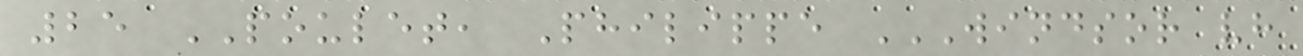25 POULET, Philippe WINDSOR VH
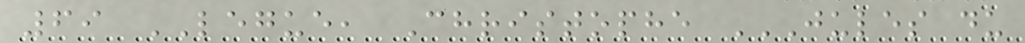69 LEGUE, Christophe JULES DU
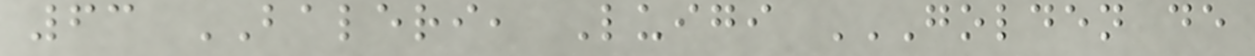63 BALERI, Luigi GOLDEN DE
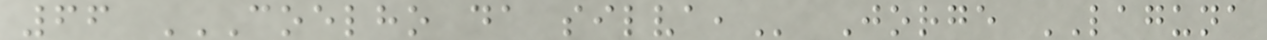66 COELHO DA SILVA, Jorge LAGUNA
